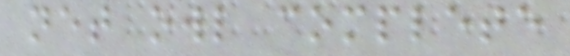net owl complete
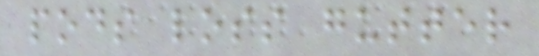pods loss gutter
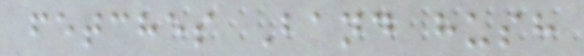fetches Band hush
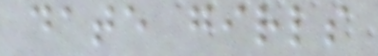date girls
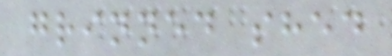grinned shed
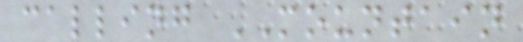calling MOUNTAIN
